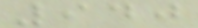940
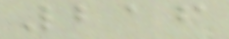216
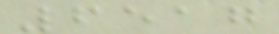6517
